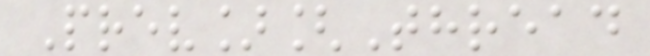Prev][Thread
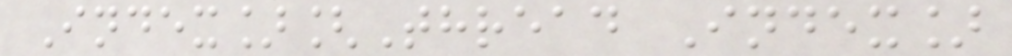Index][Thread Index]
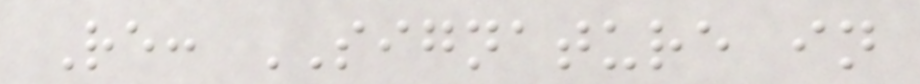Re: SIGNATURE in
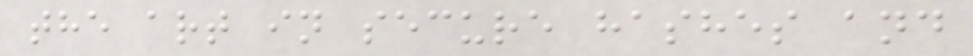the art in secure hashes and
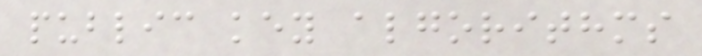public key algorithms
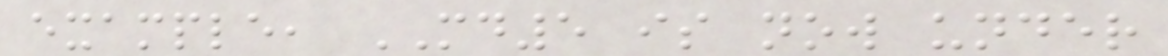example, MD5 is now under
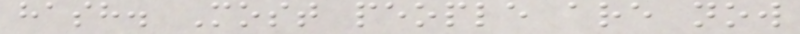hash. Most people are now
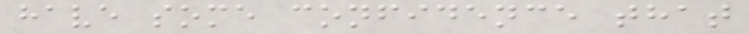have some confidence that
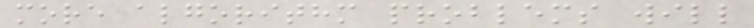more algorithm problems will
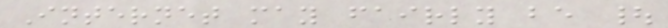Internet may fairly be |
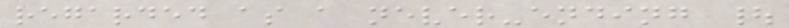regarded as a never-ending |
